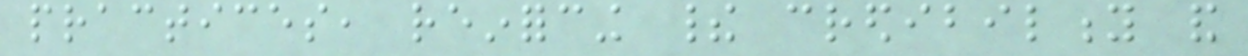practices, reinforcing their credibility and
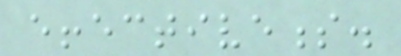effectiveness.
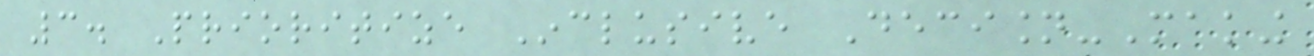3. Prioritize Inclusive Decision-Making
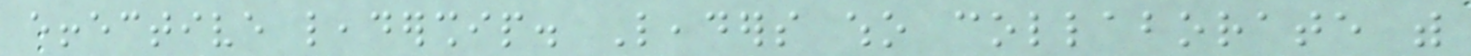effective leadership. Leaders who collaborate with
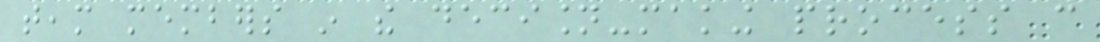team members in the decision-making process can
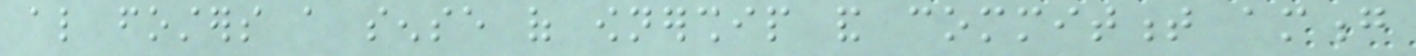also fosters a sense of ownership and commitment among
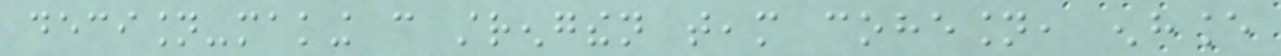decision-making can strengthen team cohesion, enhance
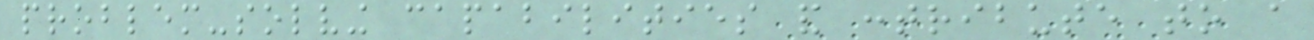problem-solving capabilities and contribute to a
